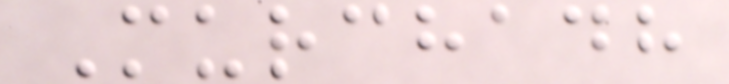Murchadh
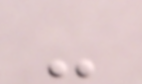-
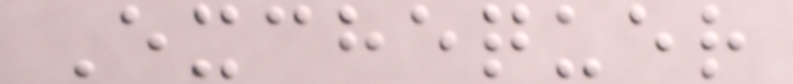Exchequer
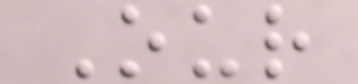Our
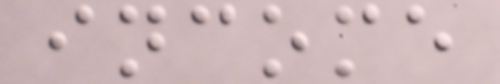income
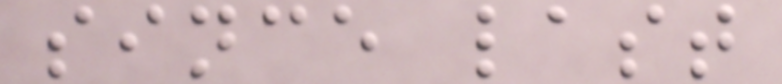since last
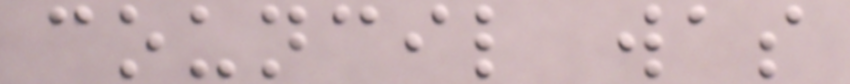council was
